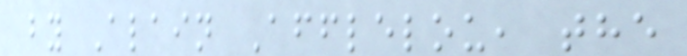by Alain Afflelou, the
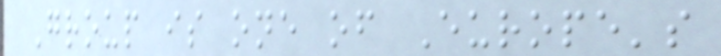Group is one of Europe's
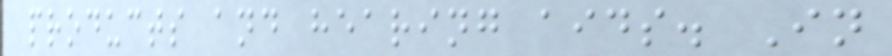products and hearing aids. In
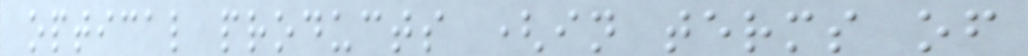optical products (in terms of
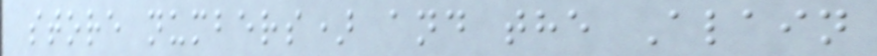store numbers) and the Alain
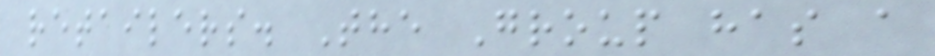retailers. The Group has a
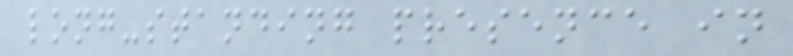long-standing presence in
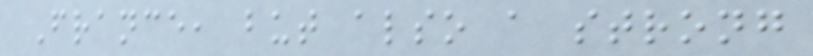France, but also a strong
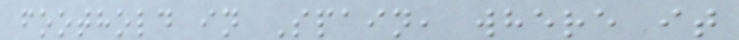foothold in Spain, where it
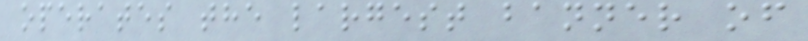operates the largest banner of
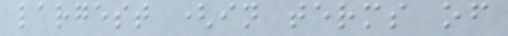largest (in terms of
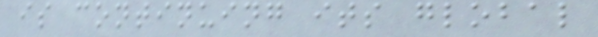is continuing its global
